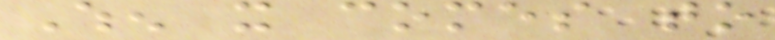When it comes to
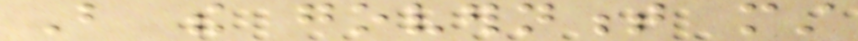But the government must
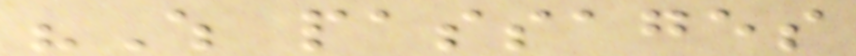"Which passages
